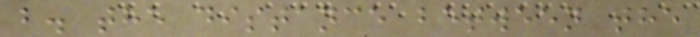b. the distance between the
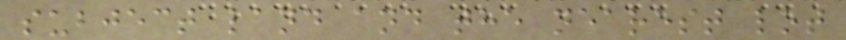subject land and the nearest lot
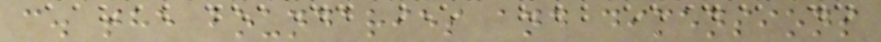c. the boundaries and dimensions
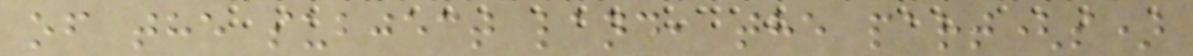of the subject land, the part(s)
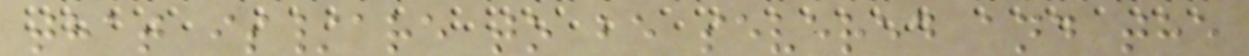that is/are to be severed and the
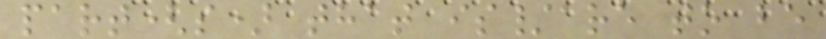part(s) that is/are to be
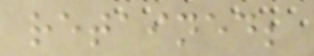retained;
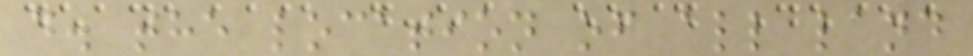d. the location of all land
